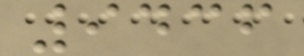9436
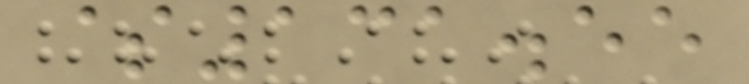$131.55
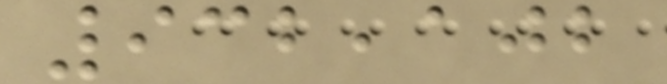932,102
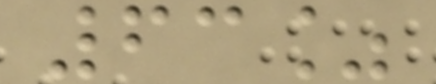63%
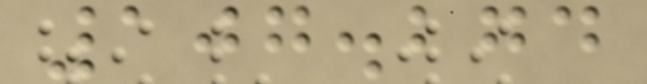107.274
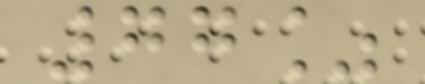77%
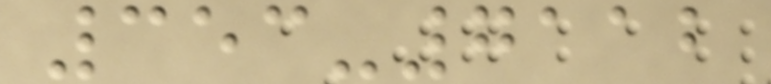353-7112
